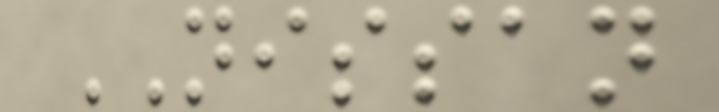NISSAN
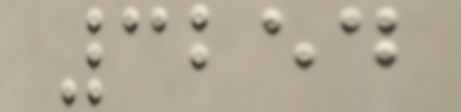3254
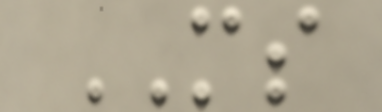MS
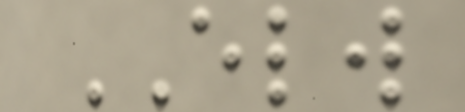ELW
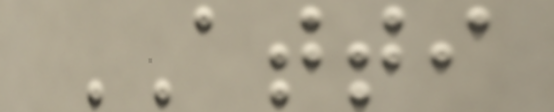ATTI
